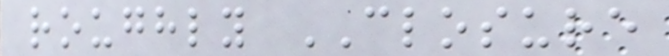roughly CLOSURE
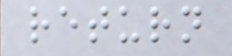return
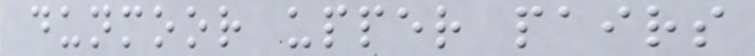dunmoor upper pairs
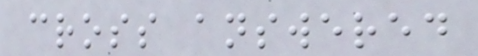cross answered
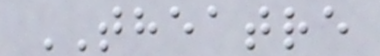THEATRE
